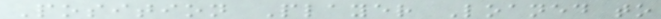Position Player Loaned to
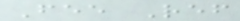Fee Ref
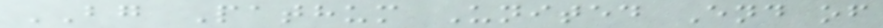BG Pathum United End of
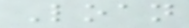Loan
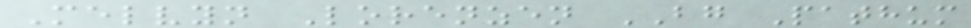Melvyn Lorenzen BG Pathum
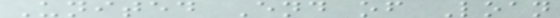United End of Loan
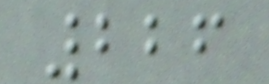226
